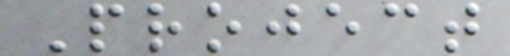Project
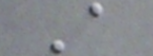A
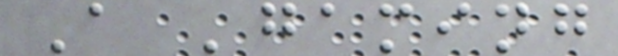A 'gaming
